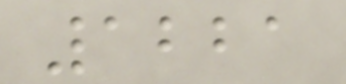1221
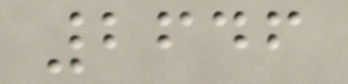2646
